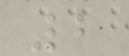2
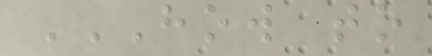HOW TO
